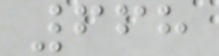668
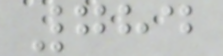784
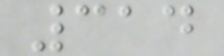314
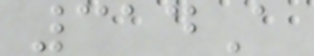314A
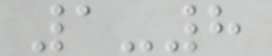1-8
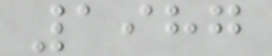1987
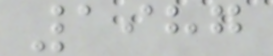1987
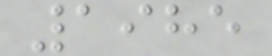1985
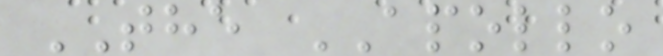THE APOLLO
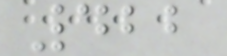422
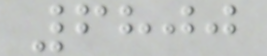6800
